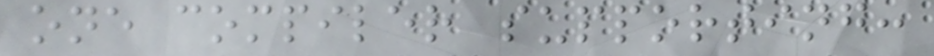one compiler supporting:
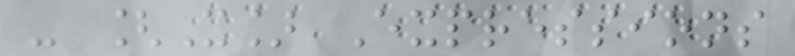- [X] Expressions
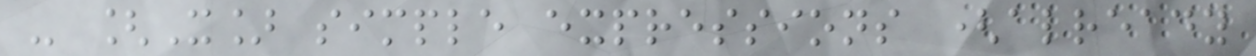- [X] simple expressions (already
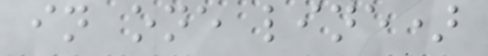in one line)
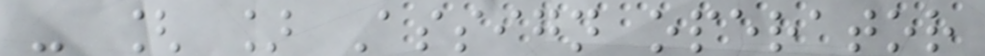- [ ] Assign operator
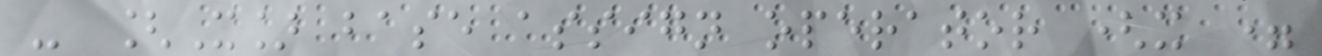- [X] base assign operator (x =
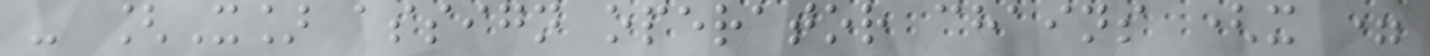- [X] assign operator chains (x =
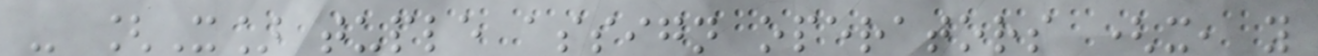- [X] tuple assign operators (x, y
